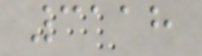3118
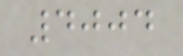4004
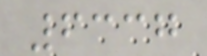6337
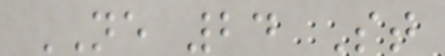NE 24 St
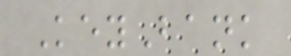KeyBank
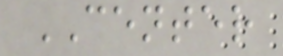CENTER
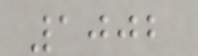1002
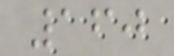160
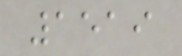1519
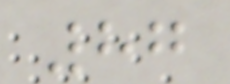87
